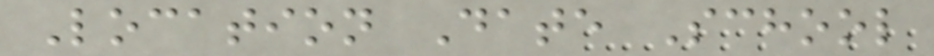Location Date School
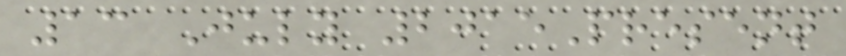13 July 2015Present
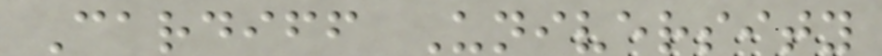Cardiff University
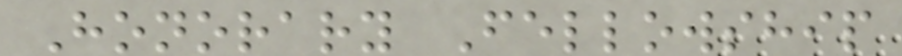Honorary Fellowship
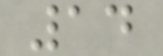14
